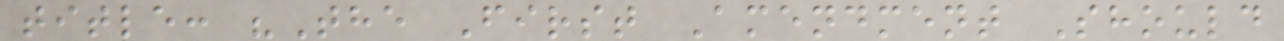title: "The First Amendment Should
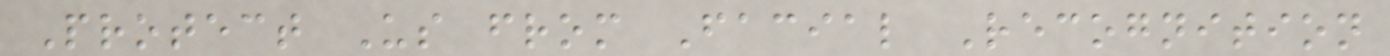Protect Us from Facial Recognition
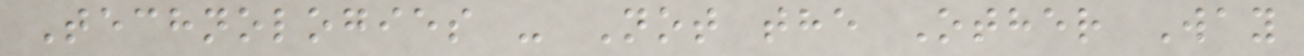Technologies - Not the Other Way
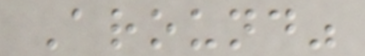Around"
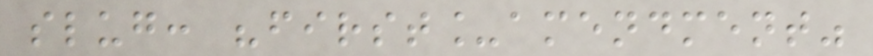slug: "first_amendment"
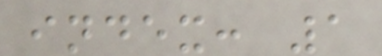index: 1
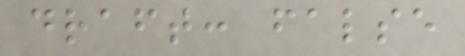draft: false
